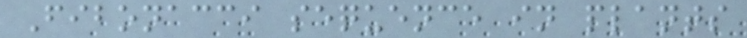Fibonacci sequence in plants
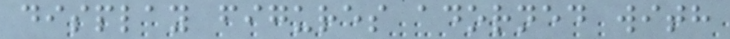display figures adorned with
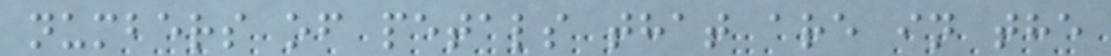numbers of petals that are in the
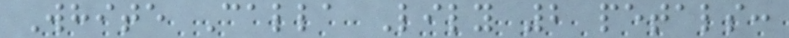White Calla Lily 2 petals:
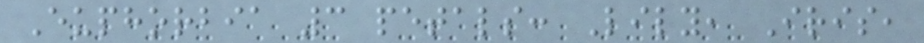Euphorbia 3 petals: Lily, Iris,
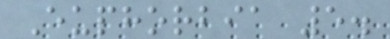Euphorbia 5.
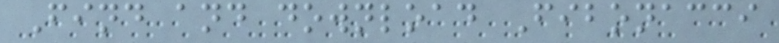Find and download Fibonacci
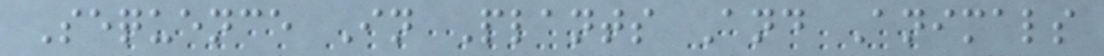Sequence In Plants And Animals
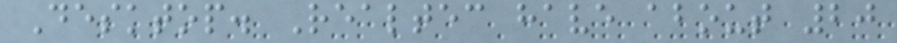Desktop. Realtec have about 20
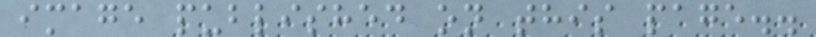image published on this page..
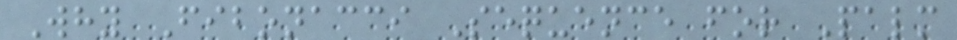Why Fibonacci Sequence for Palm
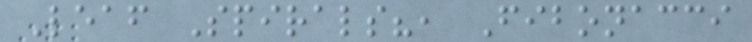Leaf Spirals?, Fibonacci
